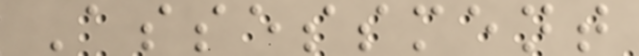Assessment
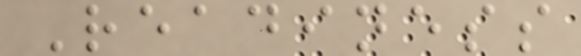Readiness
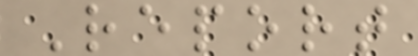Report
